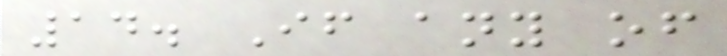14. If any of
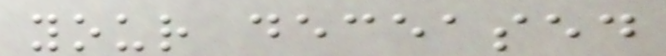your deceased
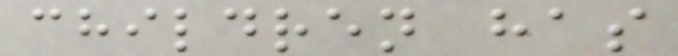children has
